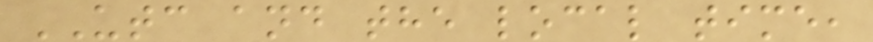UTC and the local time,
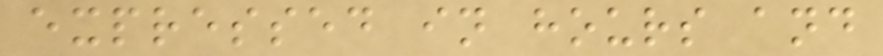expressed in hours and
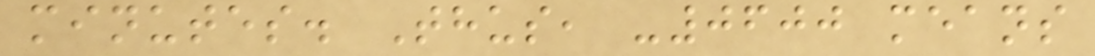minutes. Thus, -0600 means
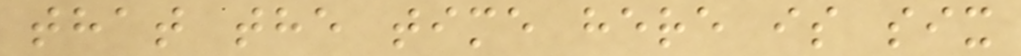that the time here is six
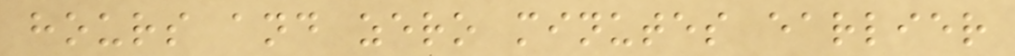hours and zero minutes earlier
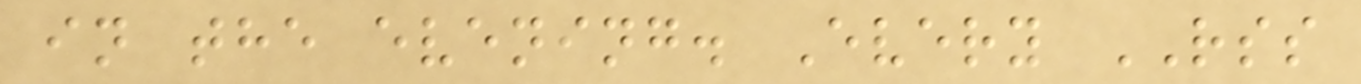in the evening. Every RSS
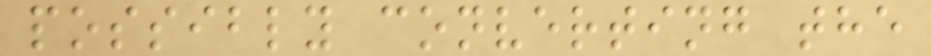possibly converting the
